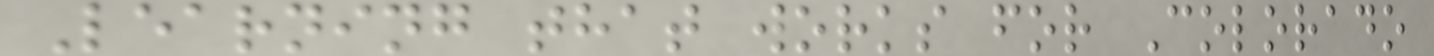Learning that works for Colorado
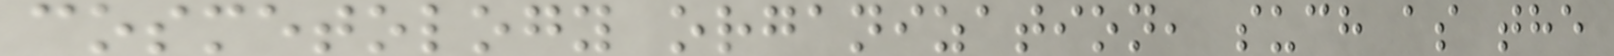cosmetology organization, such as the
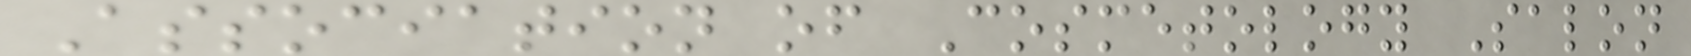Association of Cosmetology Salon
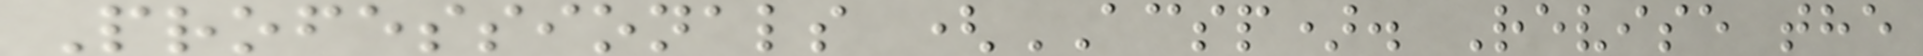Professionals (ACSP). Revise the
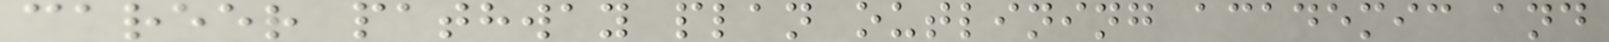career pathway plan outlining academic and
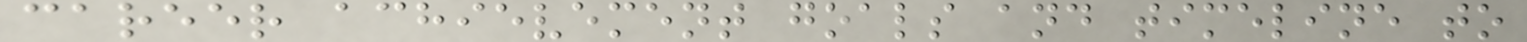career achievement goals and timeline to
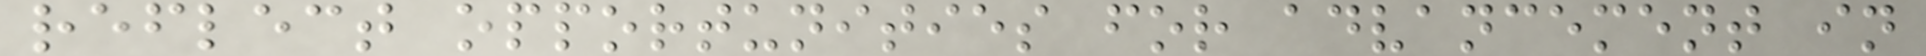reflect opportunities for advancement in
